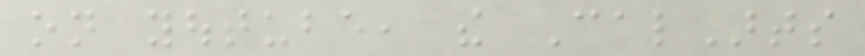on youtube, the CalArts
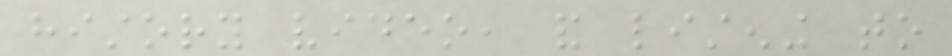history video, and listening to
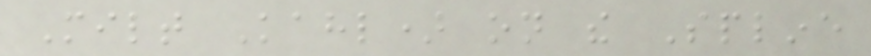Milt Kahl) on the Spline
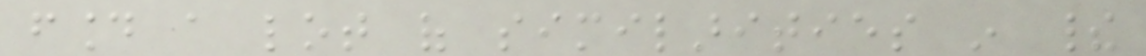found a lot of similarities in their
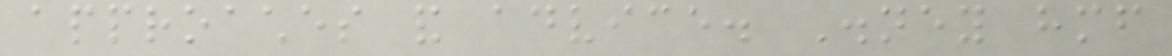approaches and advice. Disney himself
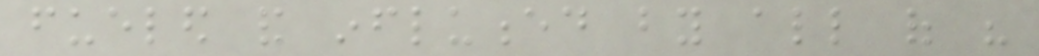fueled and influenced by all of his
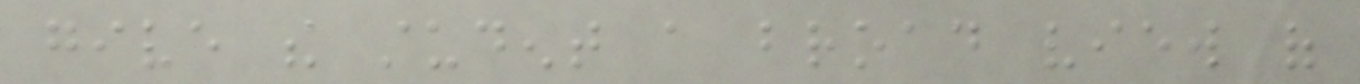give the student a broad view of
